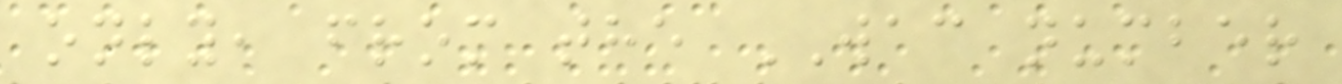only, from the WAC number
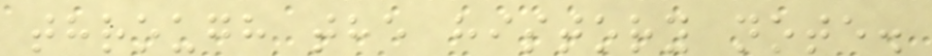through the history note.
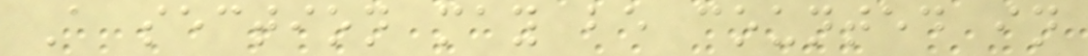A section may be counted in
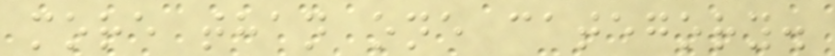more than one category.
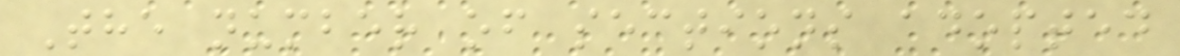The number of sections adopted
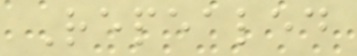Repealed
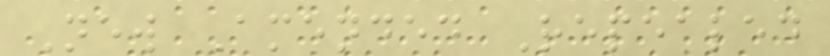New Amended Repealed
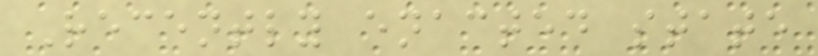Recently enacted state
